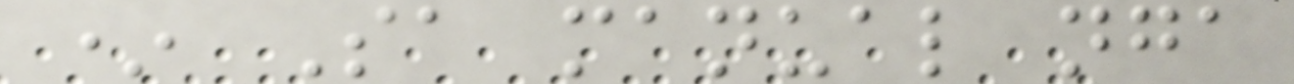* Sa manual nga
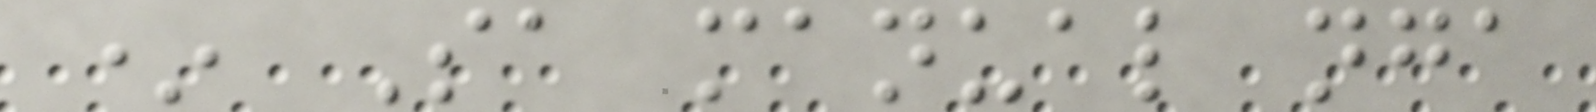* Sa manual nga
